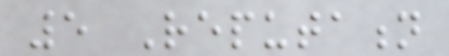5 Reputation
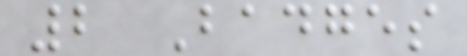2 Badges
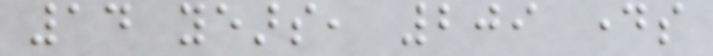14 years, 209 days
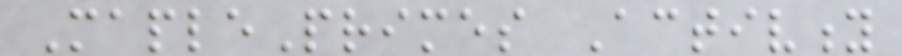MaplePrimes Activity
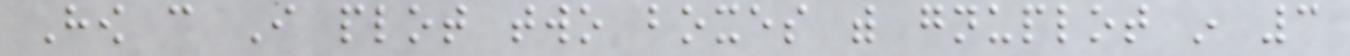How can I plot two boxes with gnuplot in 3
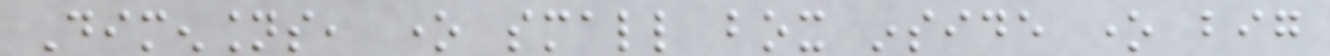Dimensions, one small box inside one big
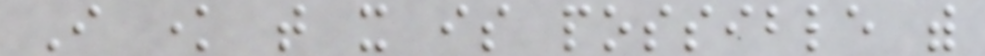I know that it is possible with
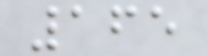165
